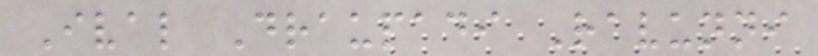Ival Draupadi Ravunni
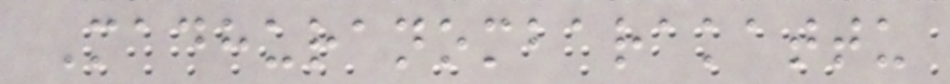Madhuranombarakattu
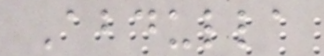Abdulla
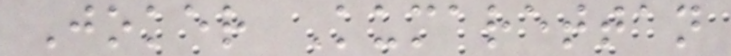Joker Kumarettan
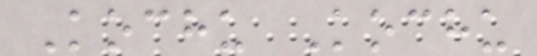Kochu Kochu
